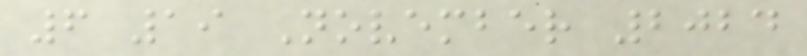6 19 November 2024
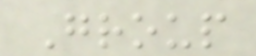Group
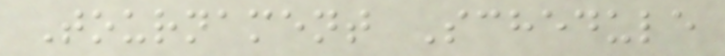Tournament Schedule
